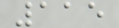115
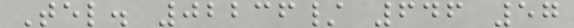Tel. 02236/ 646 57
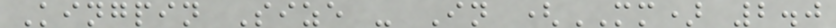Kingpin Size - In (MM) 2.0
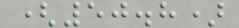(50.8)
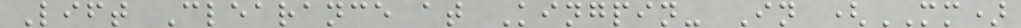Lift Clearance at Kingpin- In (MM)
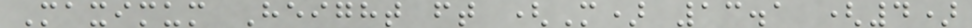Maximum Height ft (M) 13.1 (4)
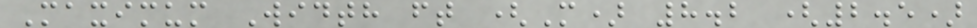Maximum Width ft (M) 8.2 (2.5)
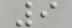9
